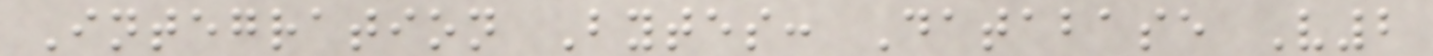Integration Bytes: Database V2
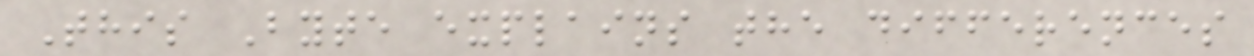This Byte explains the differences
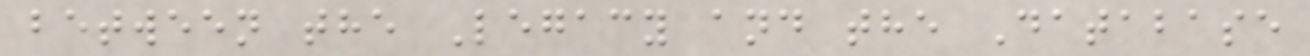between the Legacy and the Database
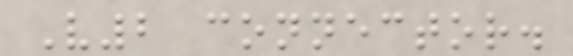V2 connector.
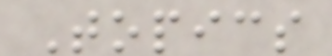Topics
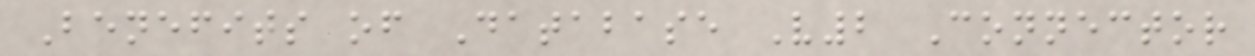Benefits of Database V2 Connector
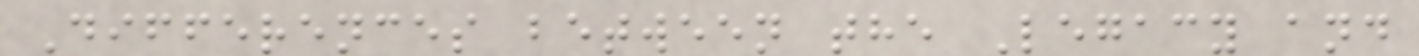Differences between the Legacy and
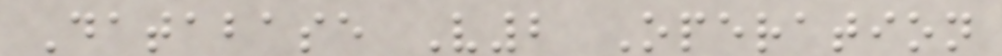Database V2 Operation
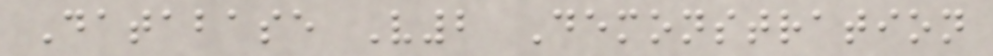Database V2 Demonstration
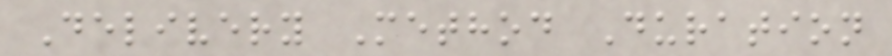Delivery Method Duration
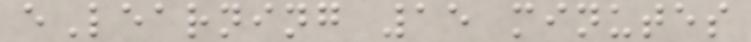eLearning 15 minutes
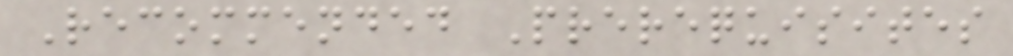Recommended Prerequisites
